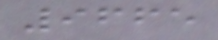9665
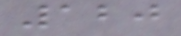120
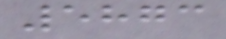5873
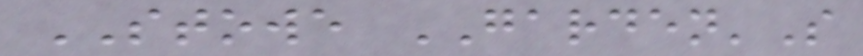STOWE GARDEN'S
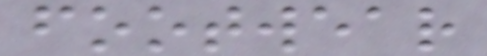footwear
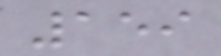159
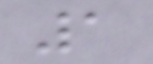1
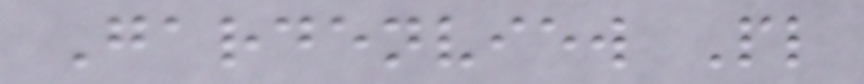Gardenview Pl
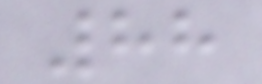88
